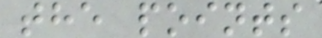the points
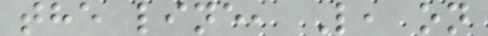the line, L, on
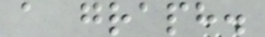a graph.
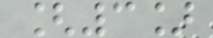[3]
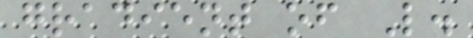gradient of L.
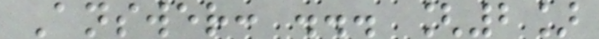Answer: ... [2]
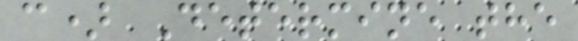c) Determine the
